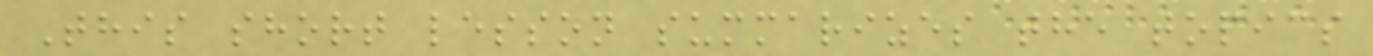This short lesson summarizes the topics
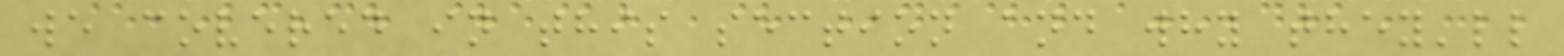we covered in this section and why they'll
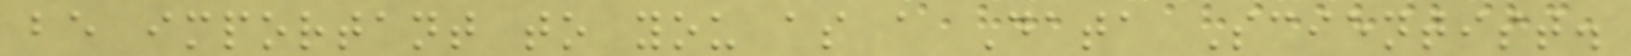be important to you as a Data Scientist.
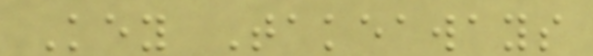Key Takeaways
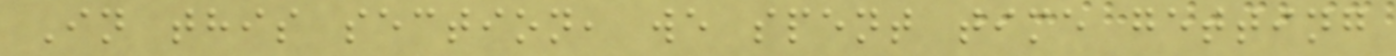In this section, we spent time getting
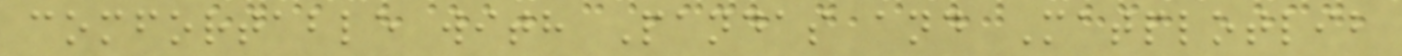comfortable with Pandas and Matplotlib
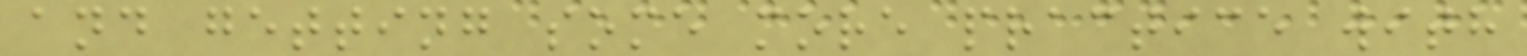and getting some more practice with
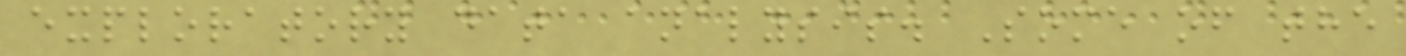exploratory data analysis. Some of the
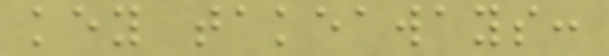key takeaways:
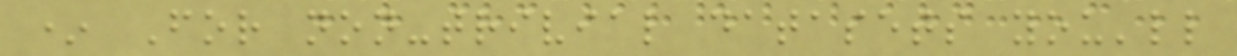* For non-trivial datasets you'll
